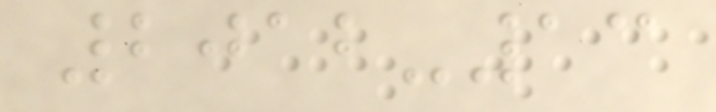2012-13
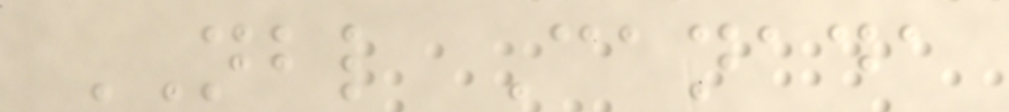NBL Canada
